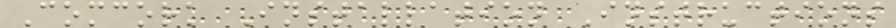Comcork Installation Instructions
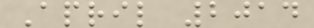April 2014
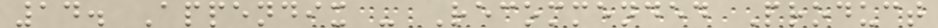14. Appendix - Recommended Product
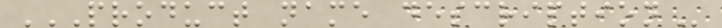PRODUCT NAME DESCRIPTION
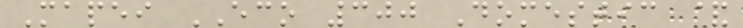Mapei ECO 300 Domestic &
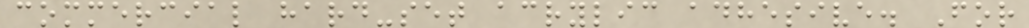commercial hard-set acrylic adhesive. For
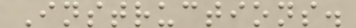Instructions.
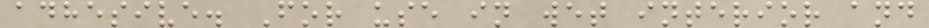adhesive. For use in wet interior and
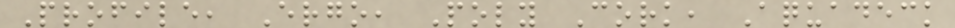Profile, Ergo, Poly Cork, Aquadeck
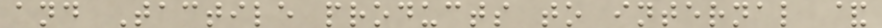and Tactile products to internal &
